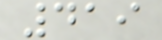419
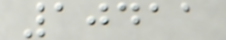10411
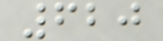620
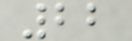22
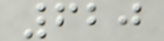620
